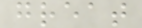great
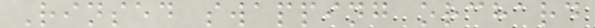Rinsed swapping orchard
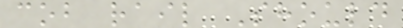cob rail Should
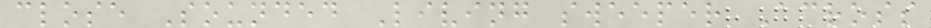close Sounded Living sweeper Across
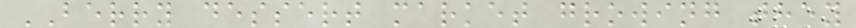BERRY dessert market growing they
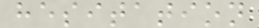hesitation
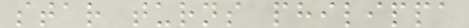star turns philippa
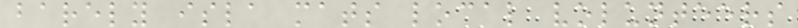barely isla mats local volunteers
